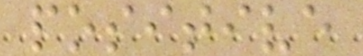positive
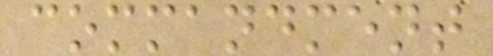commandment
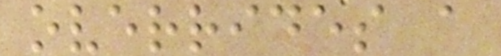overrides a
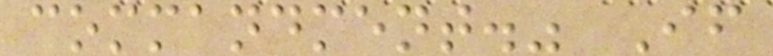commandment." If
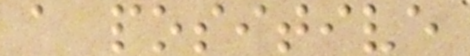a positive
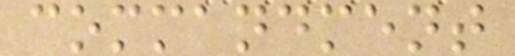commandment
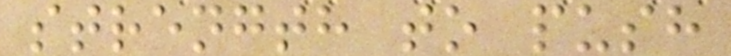strength to push
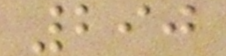290
